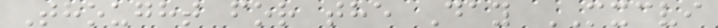Thought for the Day MXCVI
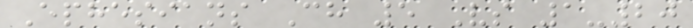Ephesians Ch 5 Vs 1-20
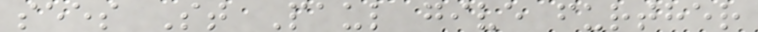sees St Paul give further
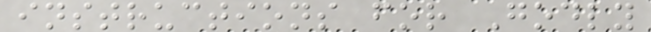instructions for Godly
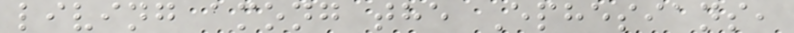living among the Ephesians,
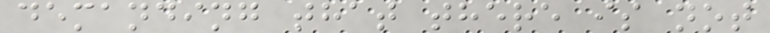demanding that there is not
